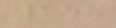158
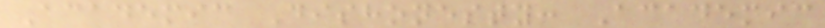Academic Dishonesty: Academic
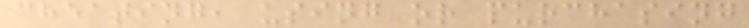cheating, using or purchasing
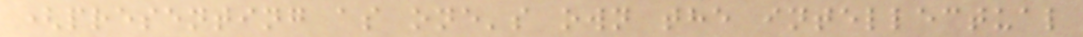(presenting as one's own the intellectual
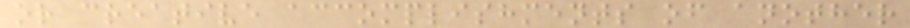or creative accomplishments of another
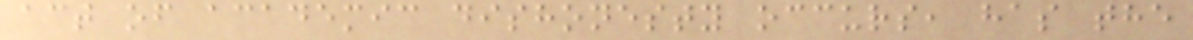act of academic dishonesty occurs, has the
